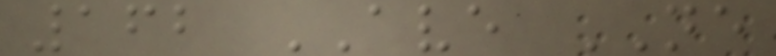162 AVE NE
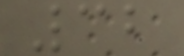32
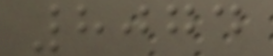8074
